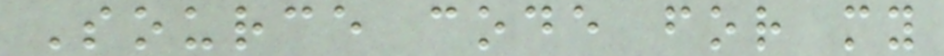Source code for my
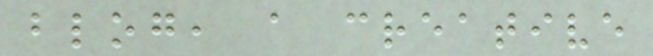blog, a creative
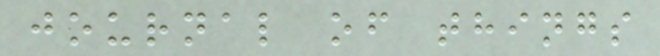journal of things
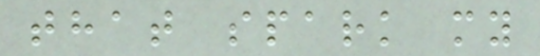that spark my
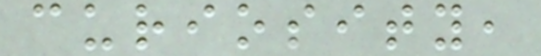curiosity,
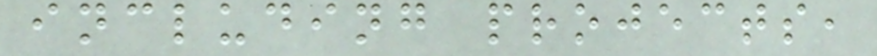including projects,
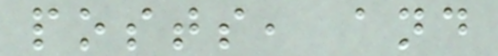posts, and
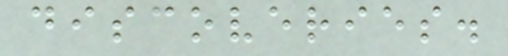discoveries.
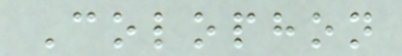Colophon
